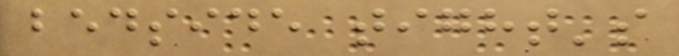bedside tight's
